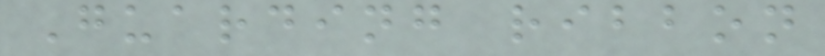Guarding ribbon
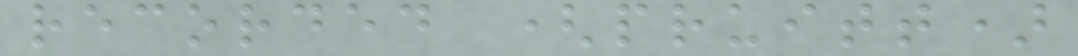recorded (pruitt)
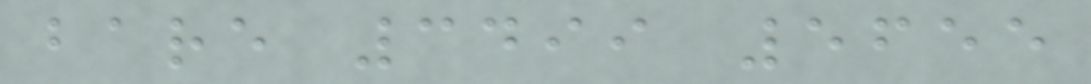bare 3499 5655
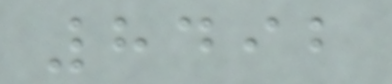8492
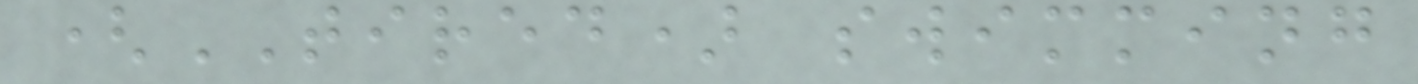(TIRED) swimming
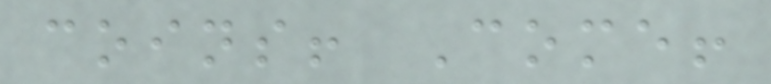coins! Come!
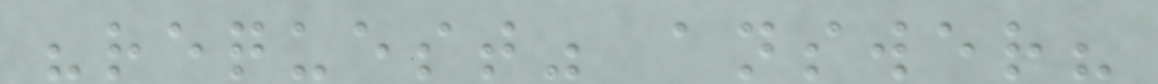"request" answer?
